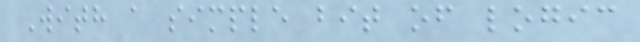With a simple bit of logic
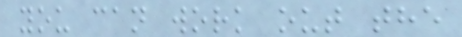you can work out the
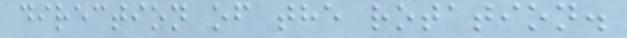direction of the rotation.
